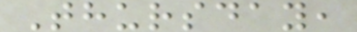Thursday,
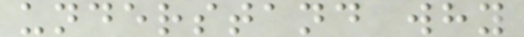understand why
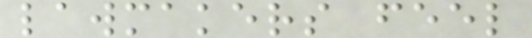lawmakers feel
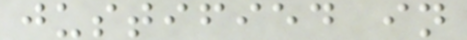justified in
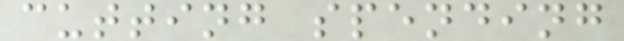cutting spending
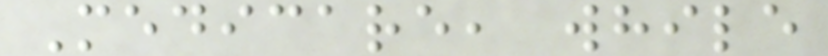Medicare, while
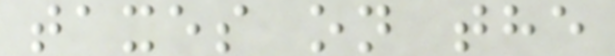taxes on the
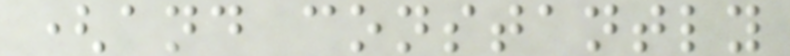(and constantly
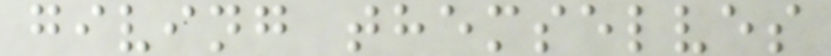giving themselves
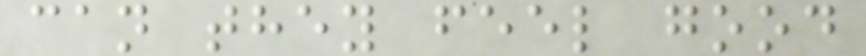can they feel good
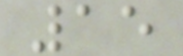15
